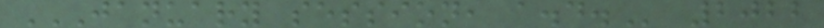JANUARY SESSION, A.D. 2022
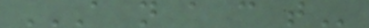A N A C T
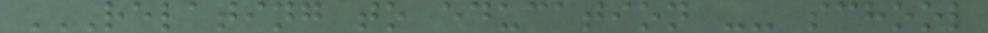RELATING TO EDUCATION -- SCHOOL
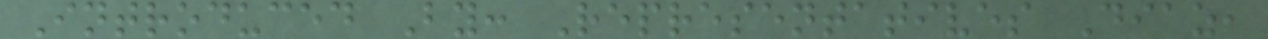Introduced By: Representatives Diaz,
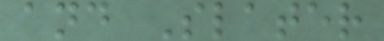and Slater
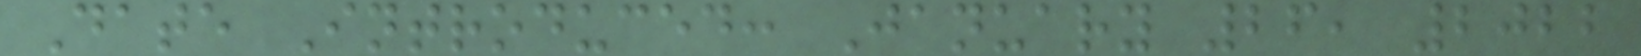Date Introduced: January 26, 2022
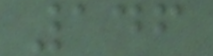146
